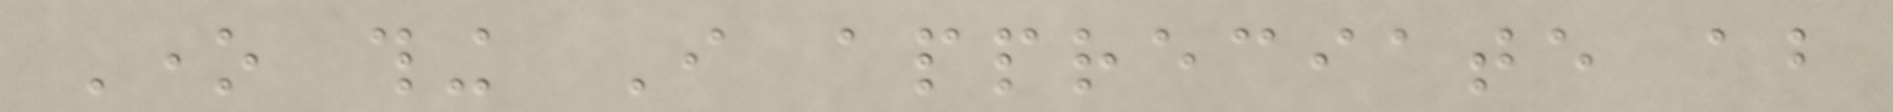One thing I appreciate about
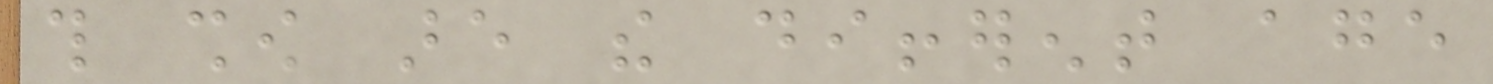this show are the different age
